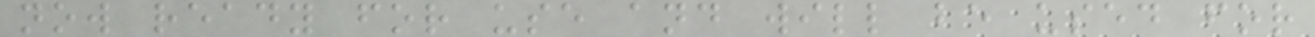now ready for use and will be used for
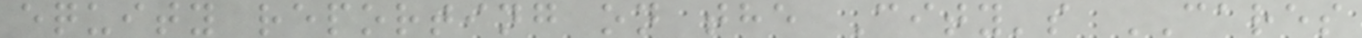equity reporting on the City's CARES
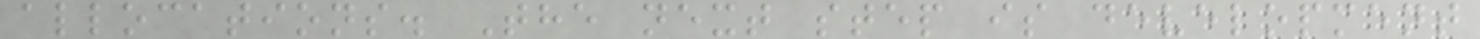allocations. The next step is development
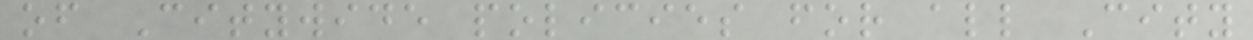of Citywide policies for all City
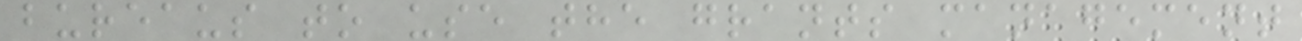bureaus to use the grants management
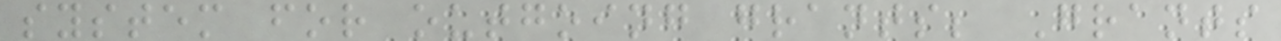system for outgoing grants; Grants
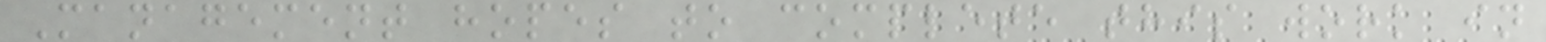Management hopes to complete this work in
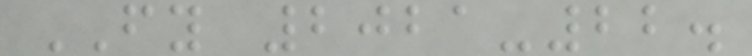FY 2021-22.
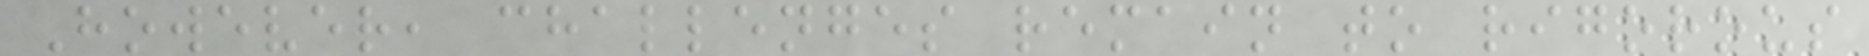However, challenges remain to rigorous
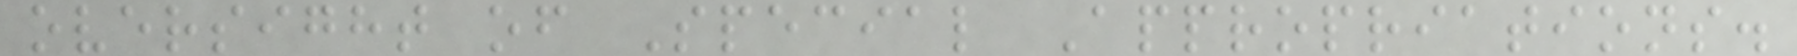oversight of Special Appropriations.
